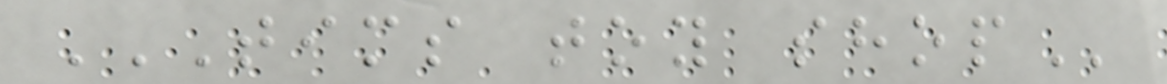TIMS TOY SHOP
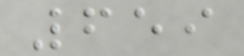659
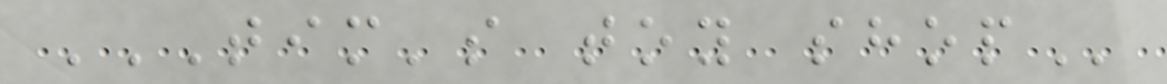TIM'S TOY SHOP
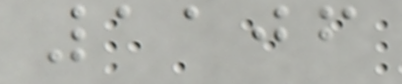1106
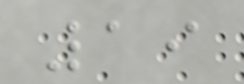19
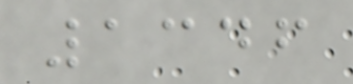1346
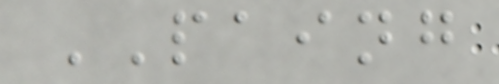PAING
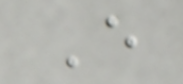E
